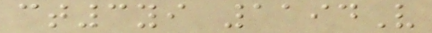ct3yi 1194V
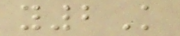y2K
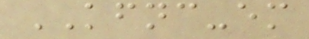KFNC-em
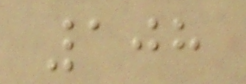108
